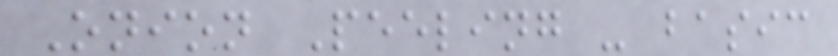Onion Peeling - basic
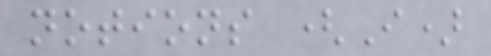notions (I)
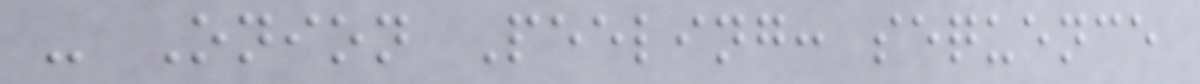- Onion Peeling: sequence
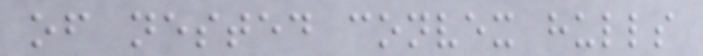of nested convex hulls
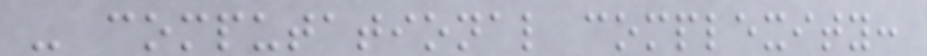- computational complexity:
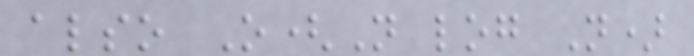also O(N log N)
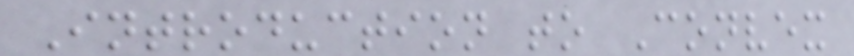Introduction to Convex
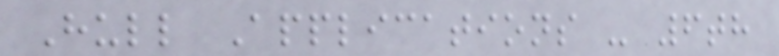Hull Applications - 6th
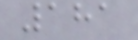181
